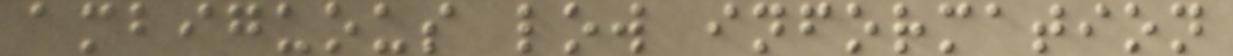ambiguous low information
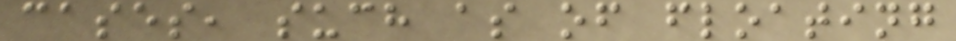cases, such as of floating
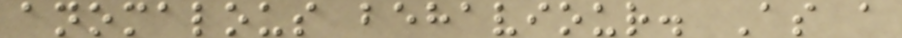anomalous behaviour. As a
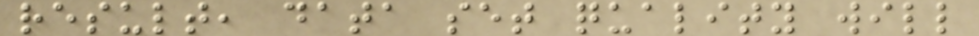result, data set quality will
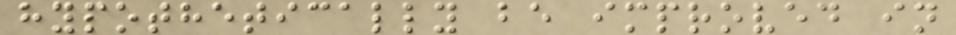hypothetically be improved in
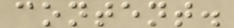content.
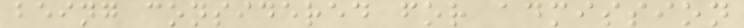being considered for admission
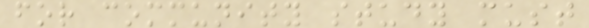for community study must
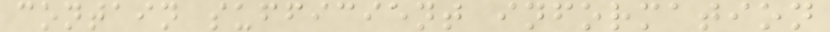contain sufficient information
